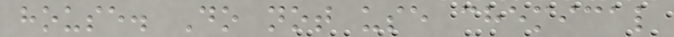house. Do not use chemical
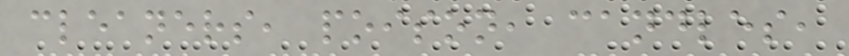cleaners, poison, candles,
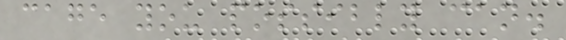cage you possibly can.
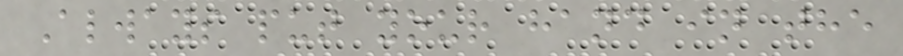Always put your hand in the
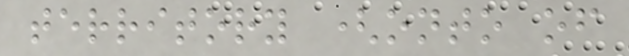territory (onto of
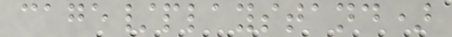cage/playstand)
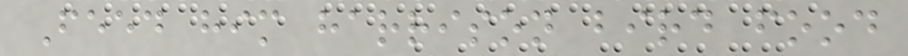Feed him harrison bird food
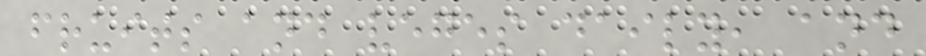fruits and veges daily, and
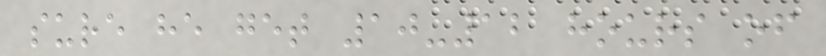sure he get 10-12 hours of
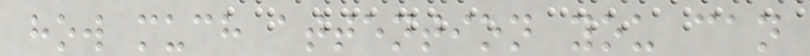how much attention you can
